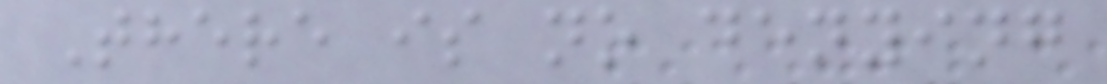There is no denying
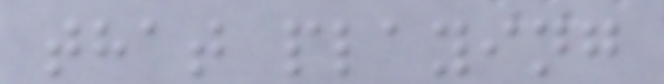that playing
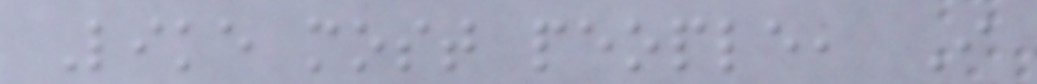Like most people, I
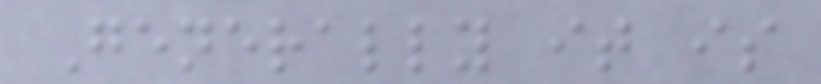Generally it is
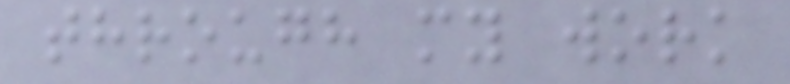through my work
